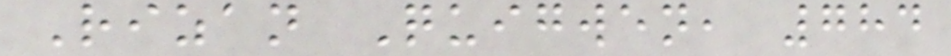Rizan Quigwen, 784
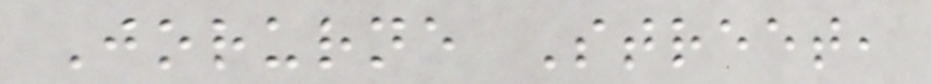Jorurne Street,
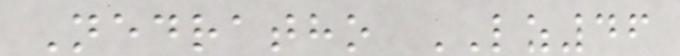Nedratho LZ46
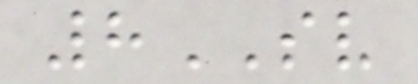8SV
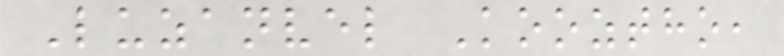Luzanvel Kooztho,
